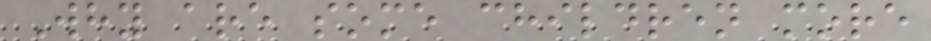Why are some children more
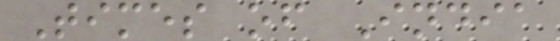Times of India
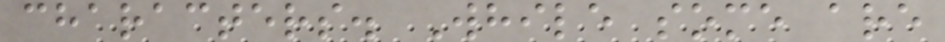characters. While some are
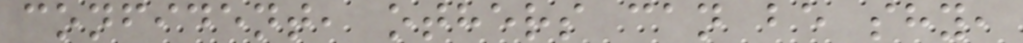confident, others can be shy,
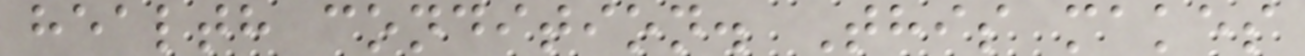health condition. This makes
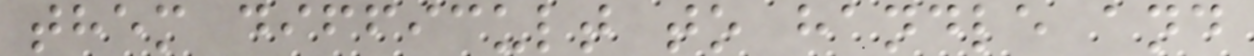them difficult to handle and
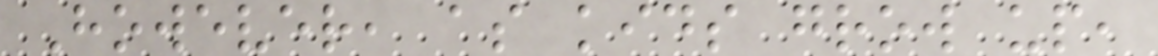However, as kids grow up,
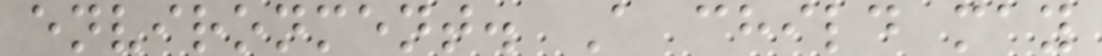environment. A child may
